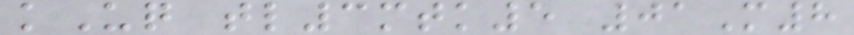kUq tl3mtk5 01M8
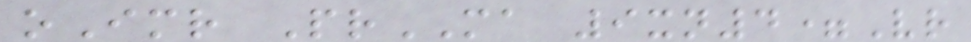oImr PrMA 9xn4=Vr
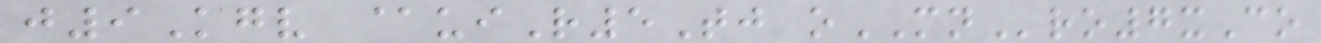j9Kgv @uiR5Tj oMNro7xCo
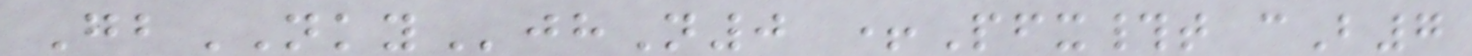GbNKYjhN0 +Pfx#t cB7
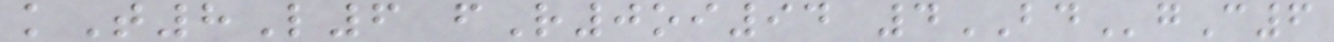kT8L6 fR0oi94 4BDgC6
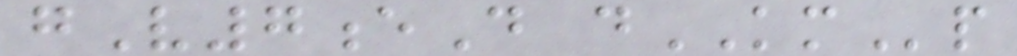gV7eD dKMp
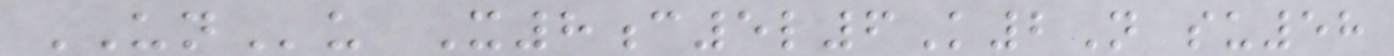UNu X8c5l6K2N su58
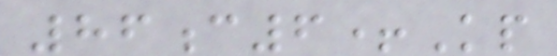86c6+Kp
